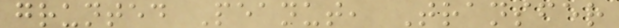grunted Peanut, Transfer
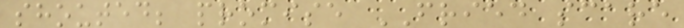shouted; promise FRIED scare
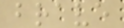brave
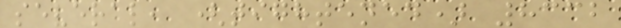several, (tightened) 8332
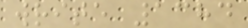write 1384
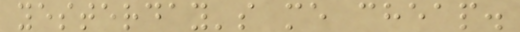yesterday's me cheap.
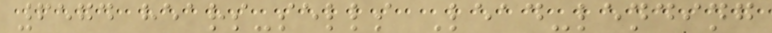6574 hears-sells Lead-lending
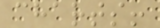charts!
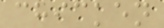chicken
